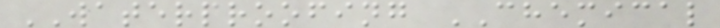WATERPROOFING CHEMICAL
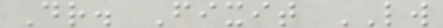Dr. Fixit LW
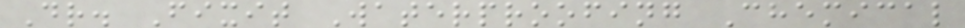Dr. Fixit Waterproofing Chemical
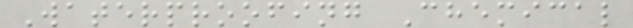Waterproofing Chemical
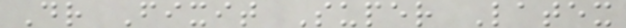Dr Fixit Super Latex
